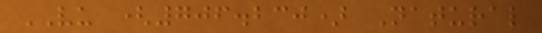VU (706.230) Natural
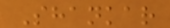Shankar
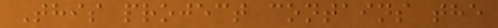This project contains the
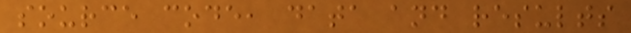source code, data and results
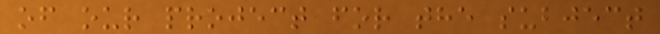of our project for the subject
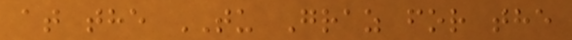at the TU Graz for the
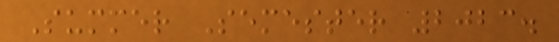Summer Semester 2023.
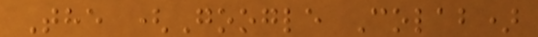The (Google Colab)
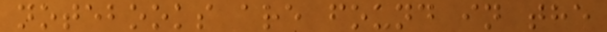notebooks are found in the
